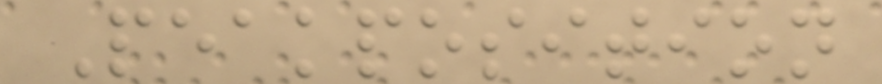Peakposition
